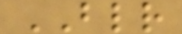BLR
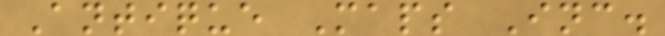Antique Maps Inc.
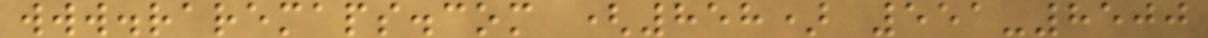www.raremaps.com (858) 551-8500
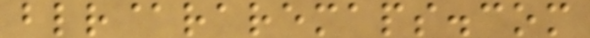blr@raremaps.com
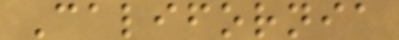California
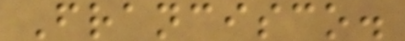Francisco.
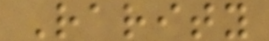Rarity
